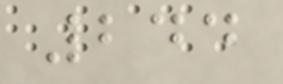244
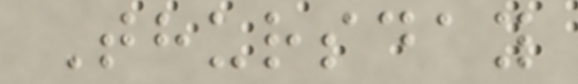Thursday
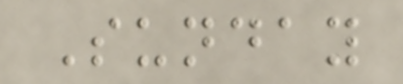Sunday
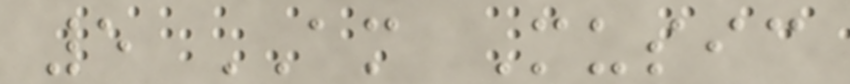5 AM Music
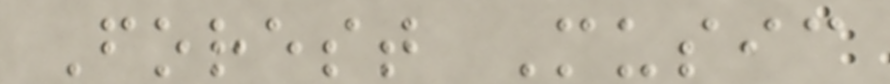Forest Music
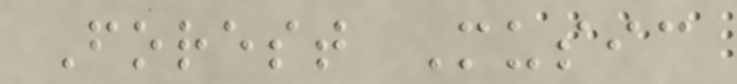Forest Music
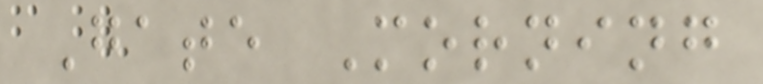Gate Morning
